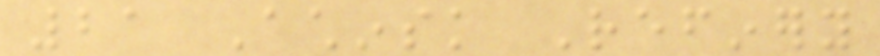21 Achinsk Refinery
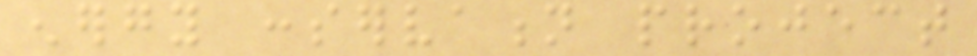energy conservation project
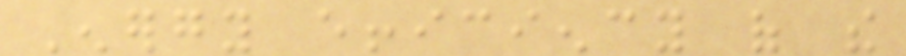Energy efficiency of the
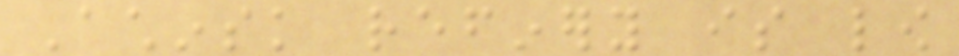Achinsk refinery is low
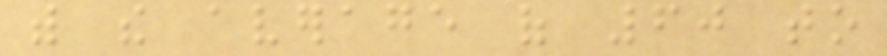with the average of 60 to
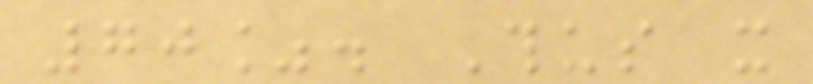70%. Thus it
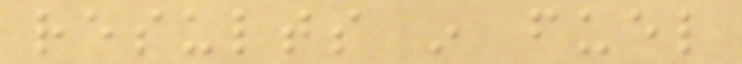results in fuel
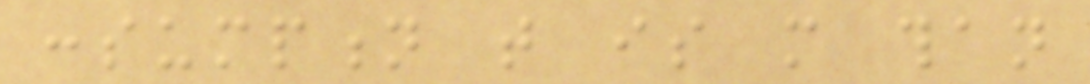consumption that is more than
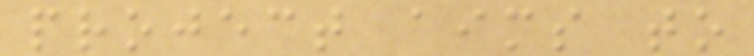project aims to
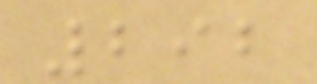292
